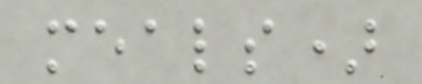meals)
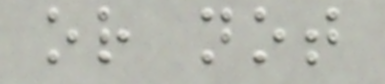or not
